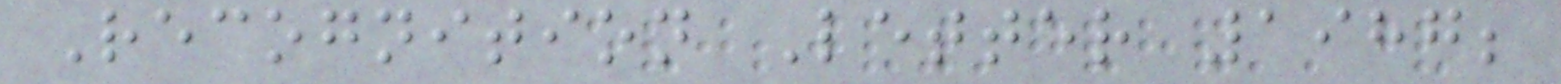Recognition Letter 1987;
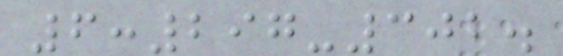6:297-302.
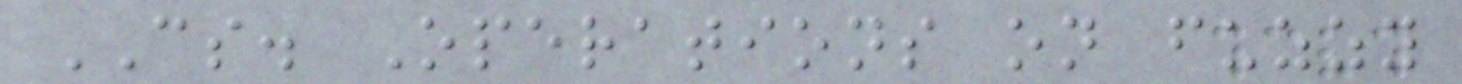CS. Operations on fuzzy
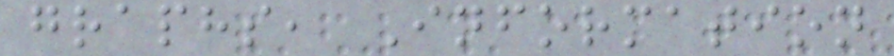graphs, Information
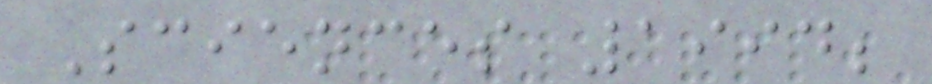Sciences 1994;
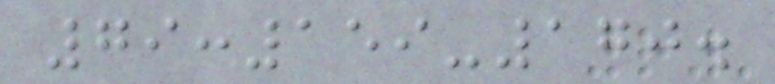79:159-170.
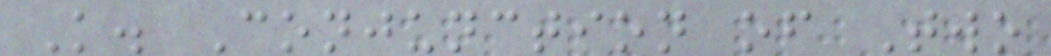K. Conjunction of Two
